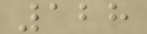128
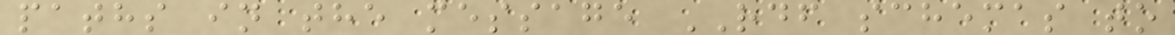paths in the message RDF schemas to
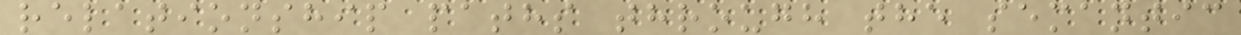relationship paths through the semantic
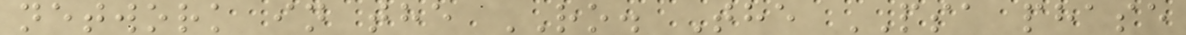network in the RO. The PSA phase
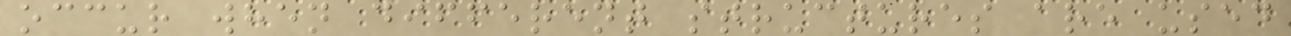occur when different structures are used
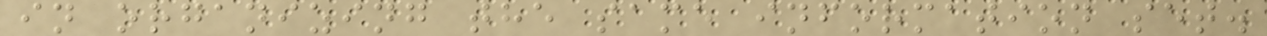in organizing the same information set.
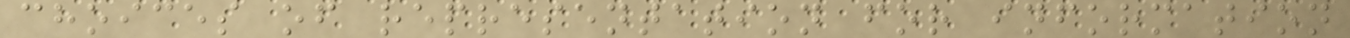choices of representation for information
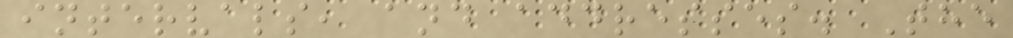intervals, and addresses. The
